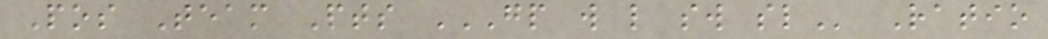Pos Team Pts GP W L SW SL Ratio
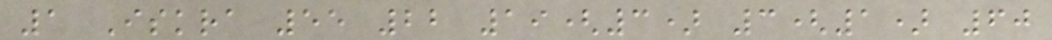1 Iskra 55 22 19(3) 3(1) 60
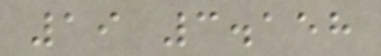19 3.158
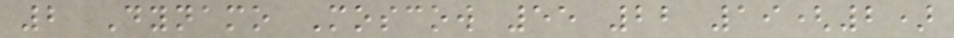2 Dynamo Moscow 55 22 19(2)
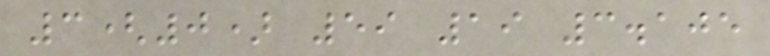3(0) 59 19 3.105
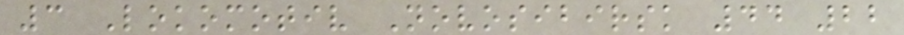3 Lokomotiv Novosibirsk 44 22
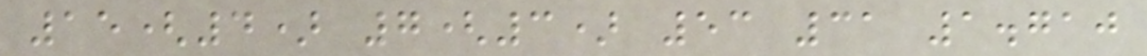15(4) 7(3) 53 31 1.710
